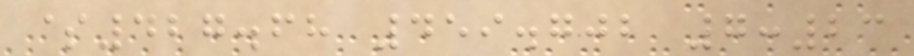$427.68 459.702 7:23
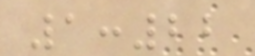1:22
